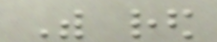With red
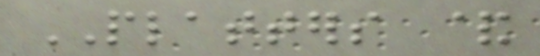PLATTERS &
